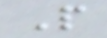P
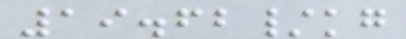19.62/kg
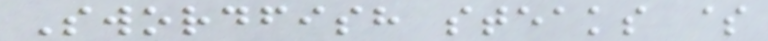Swordfish steaks $
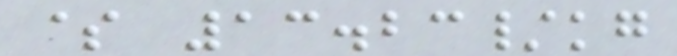$ 13.23/kg
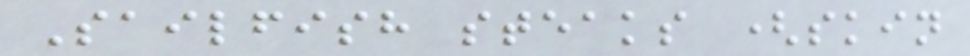Sailfish steaks (skin
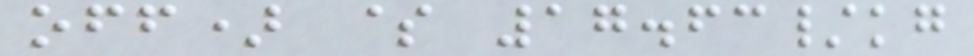off) $ 17.63/kg
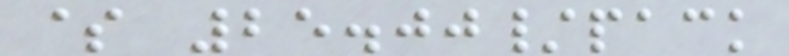$ 25.00/pack
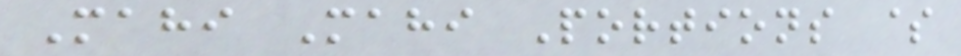Mahi Mahi Portions $
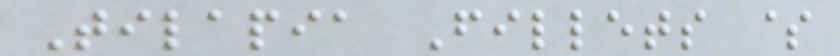Tilapia Fillets $
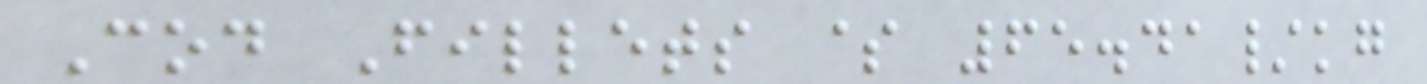Cod Fillets $ 65.41/kg
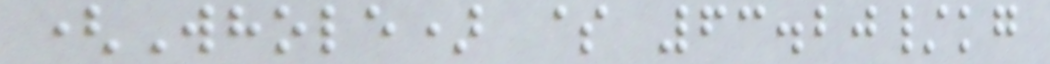(Whole) $ 63.20/kg
